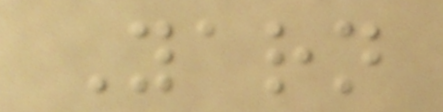Yarn
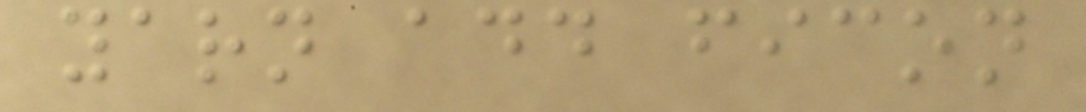yarn add ficon
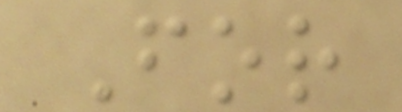For
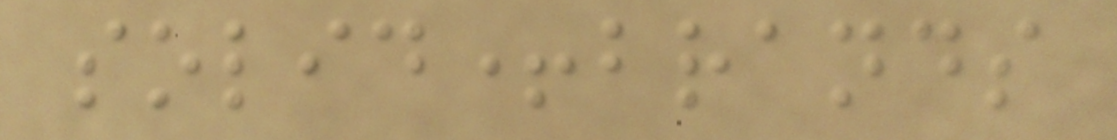solid+brands
